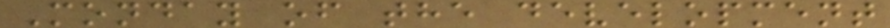Monday of the development
